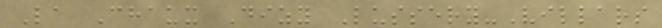La Chaux Dizy Lussery-Villars
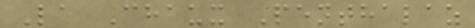La Chaux Penthalaz
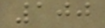100
